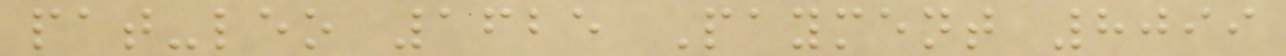pat-leo 1625 Payment 8099
